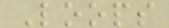Loops
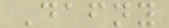Dafny
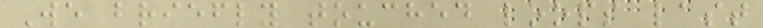We briefly touched loops last
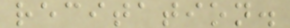recitation.
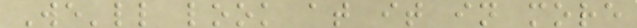We'll look at it in more
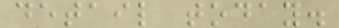detail today.
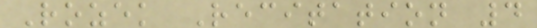Rozek Recitation 4
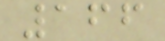166
